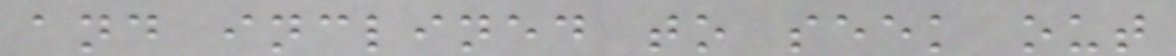and inclined to seek out
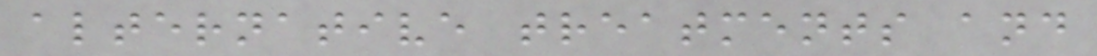alternative treatments and
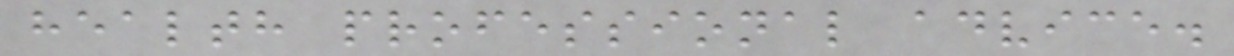health professional advice.
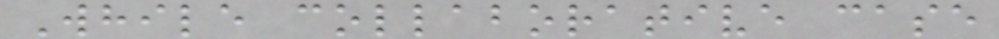While collaborative case
